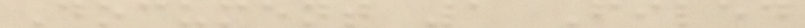Document 1 Filed
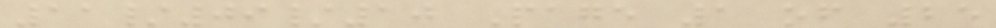11/09/10 Page 1 of 25
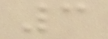3
